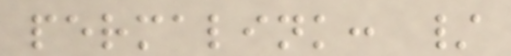permalink: /
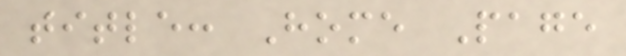title: Home Page
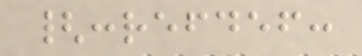{:refdef:
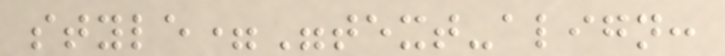style="text-align:
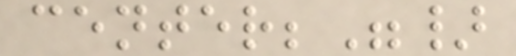center;"}
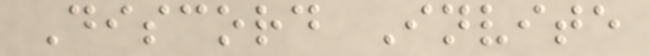Discord Invite
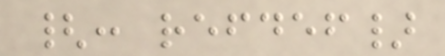{: refdef}
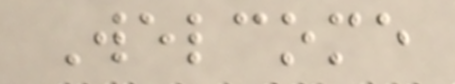Welcome
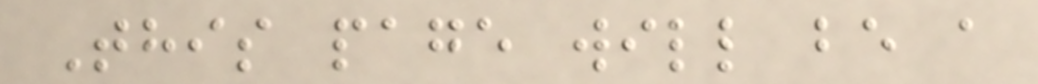This page will be a
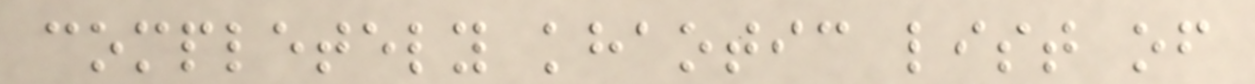completely khaotic list of
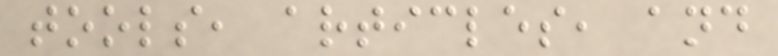tools, articles, and
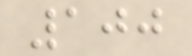100
